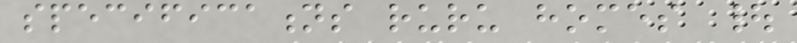specifications ruru homes |
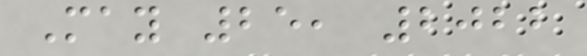May 25, 2022
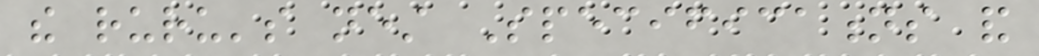the ruru's nest Specifications and
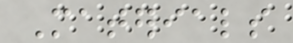Materials
